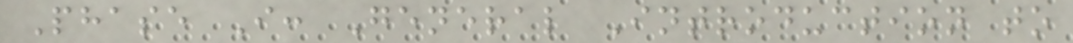Phase I: General Introduction to
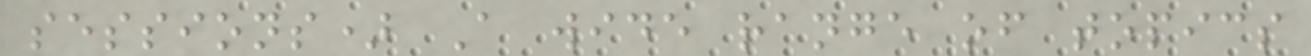sessions) A wide range of topics
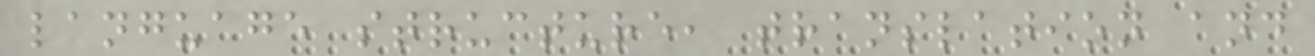language structure, translation and
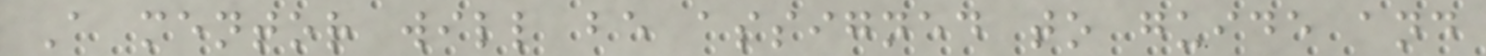A mentor will be assigned to guide and
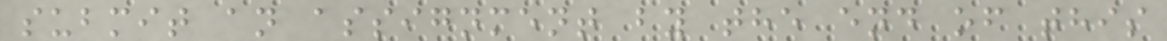submit an assignment by the end of this
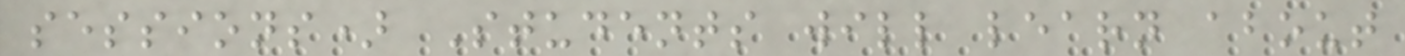sessions) Students will learn about
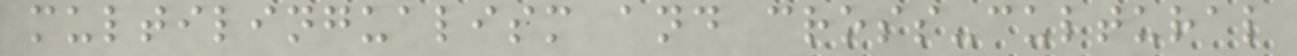multilingualism and cross-cultural
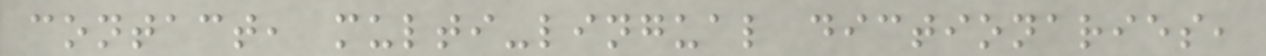contact, multi-lingual dictionaries,
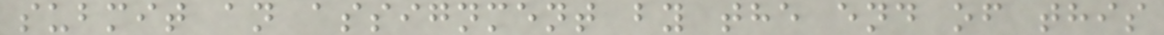submit an assignment by the end of this
